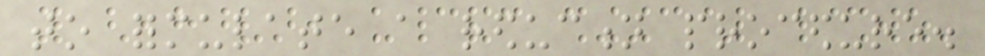to formulate a reduction procedure.
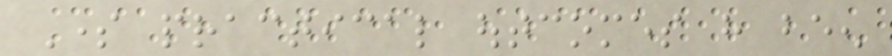Some practical outcomes have been
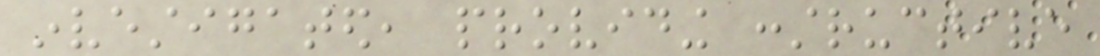investigated, providing constructive
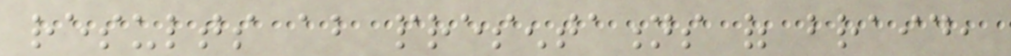results about presentations of braid,
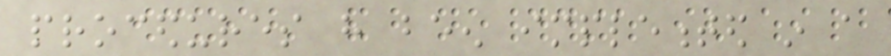procedures have been implemented in a
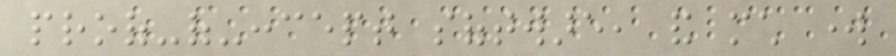proof-of-concept software, and much work
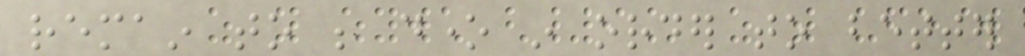remain to be done in order to better
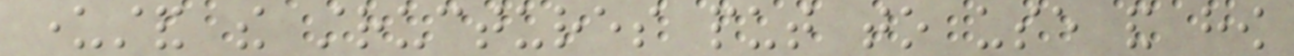understand the structures put to use and how
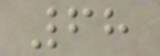68
